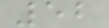52
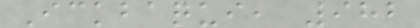Ickbaqui, 982
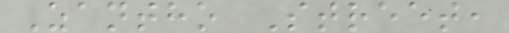Zantho Street,
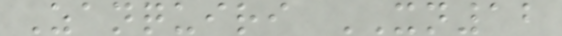Zanquiri XN12
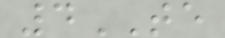4TE
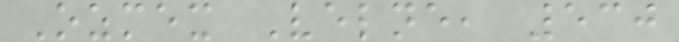Ozmex Velne, 530
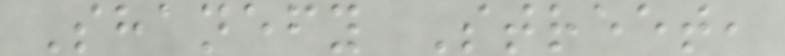Shanefy Street,
